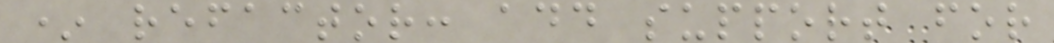* refactor: add support for
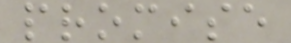promise
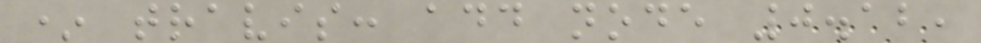* travis: add node 0.12,
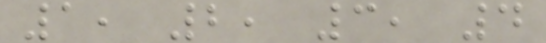1, 2, 3, 4
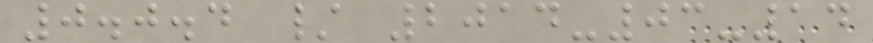0.0.4 / 2014-03-14
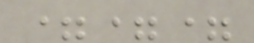===
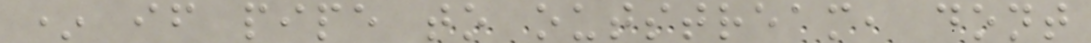* if pipe to outstream, dont
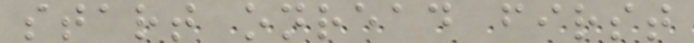start onread first
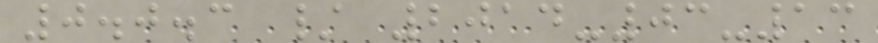0.0.3 / 2014-03-13
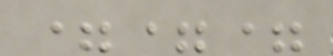===
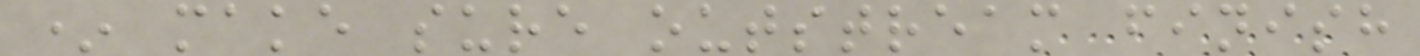* make sure outstream finish
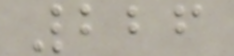226
